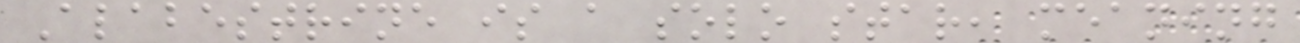Alabestrine is a solo star, meaning
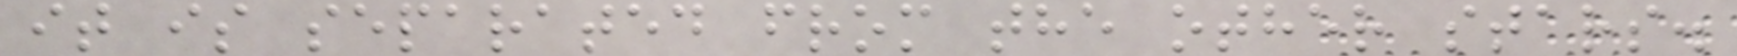it is separated from the other stars.
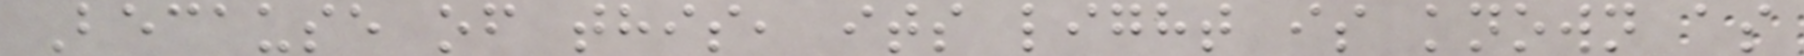Because of this, its light is known as
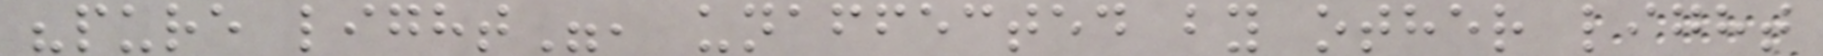"pure light", unaffected by other light
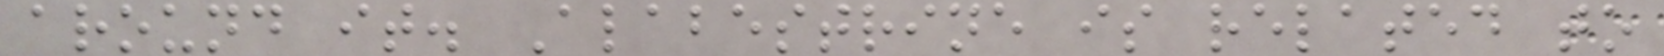around it. Alabestrine is related to
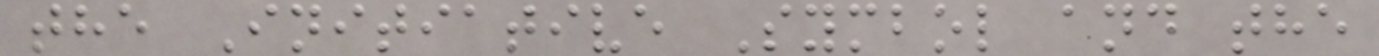the Initiative Symbol and the
